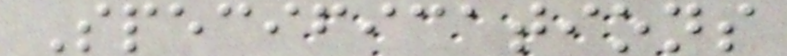Specifications
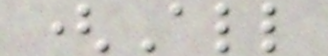(All
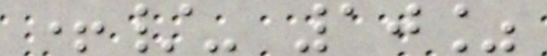+/- 10%
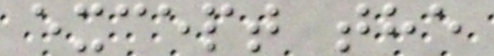except the
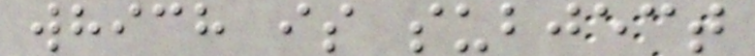which is subject
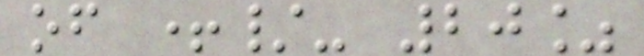of +/- 20%
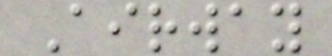Airway
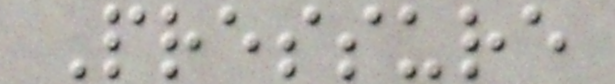Pressure
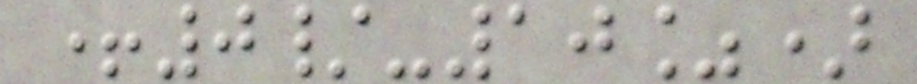+0/-10%)
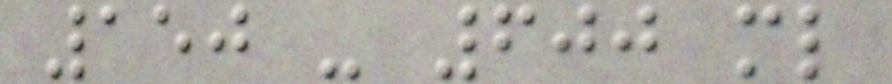150 - 600 ml
